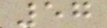57
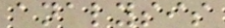analysis
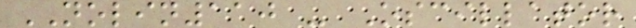NOLIN110 - Oscillator
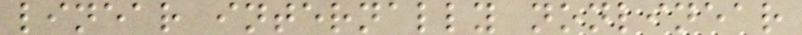linear internally nonlinear
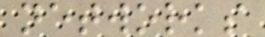networks
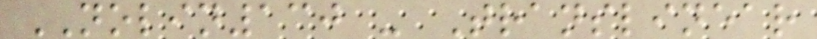NOLIN130 - Translinear
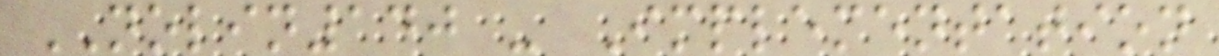NOLIN140 - Implementation
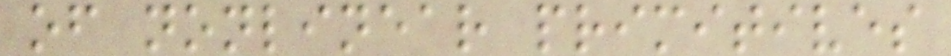of nonlinear primitives
